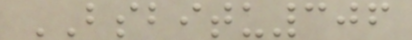BSBITU306
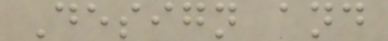Design and
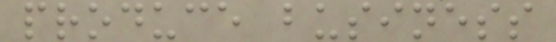produce business
